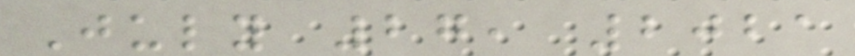July 27, 2021
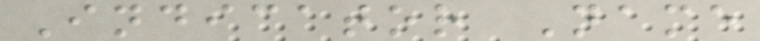Indicator Name
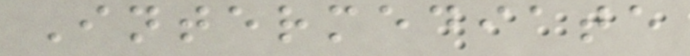Intermediate
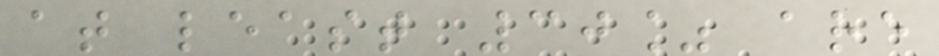at least 30% are
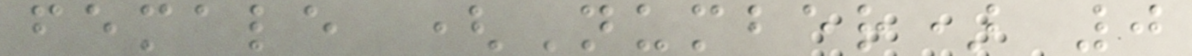female (Number) 0
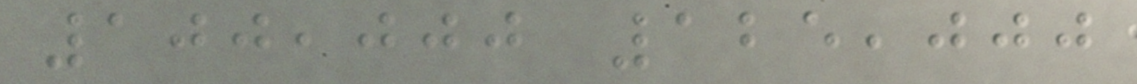100,000 125,000
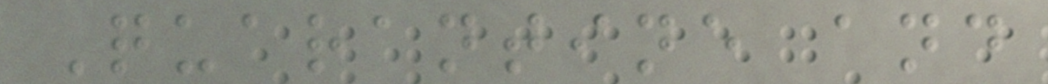Quarantine and
